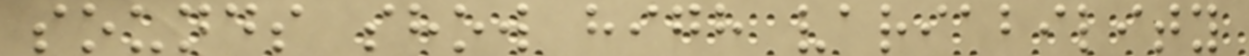sounds show high variability
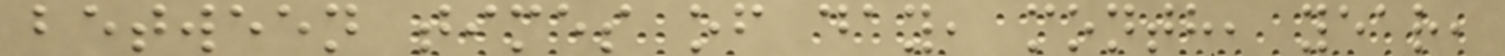between times of day, month, year,
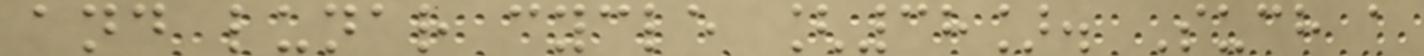and lunar cycle [38]. Such a
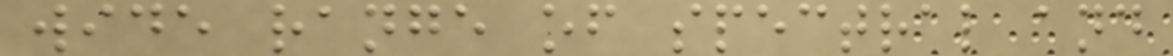wide range of spectral and
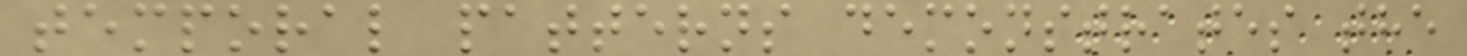temporal patterns demonstrates the
